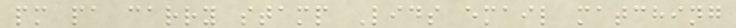pm pa carry stamp Lids email matching
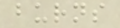burns
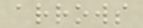arrows
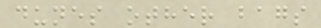dunes other bags
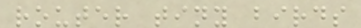router tiny birds
